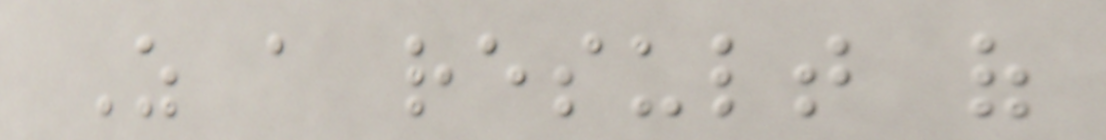As a result of
